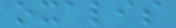oxalis
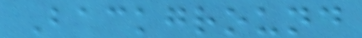Background
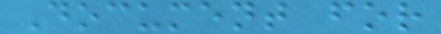Document for
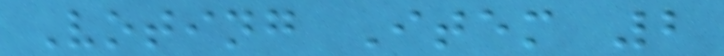Voting Item 2
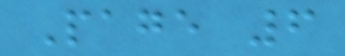Page 6
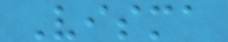Visma
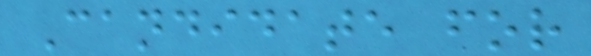Candidate for
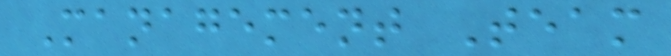Management Team
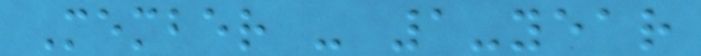Member - 1-year
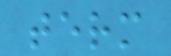term
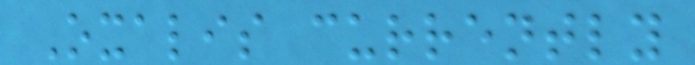Oxalis currently
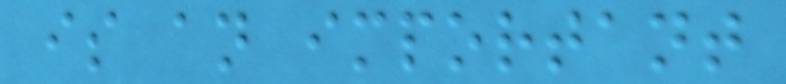is an important
